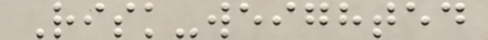Risk-weighted
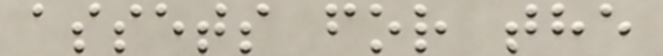assets for the
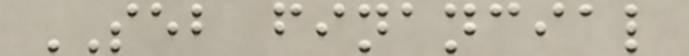SEB financial
